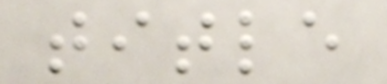title
